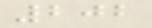202
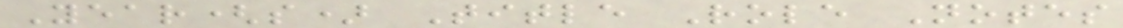Year(s) Title Role Notes
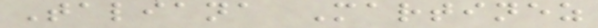Taliana Martinez
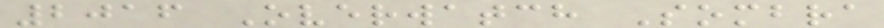2016 Overwatch Sombra
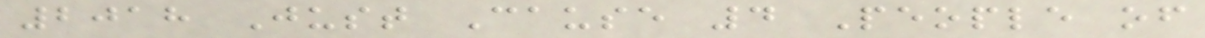2018 Just Cause 4 People of
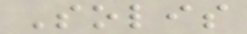Solis
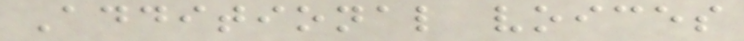Additional voices
